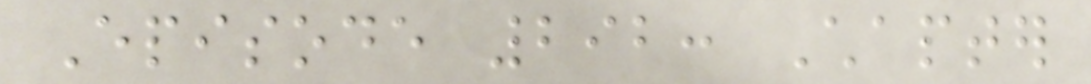Episode 292: Chapter
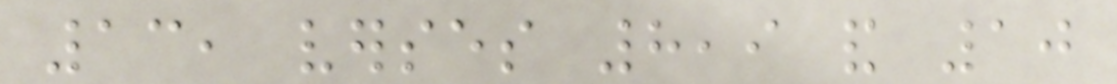13, verses 8,9 and 10
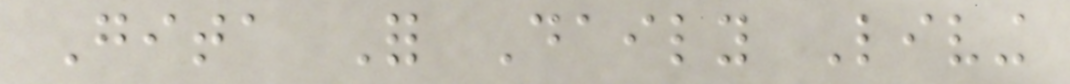Gita For Daily Living
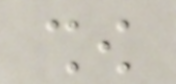show
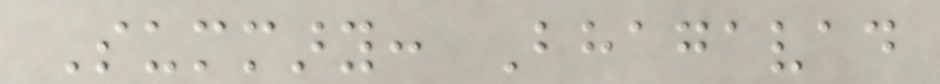Summary: Bhagavad
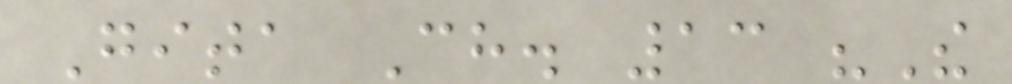Gita Ch. 13 "The
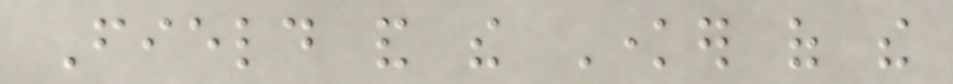Field and the Knower of the
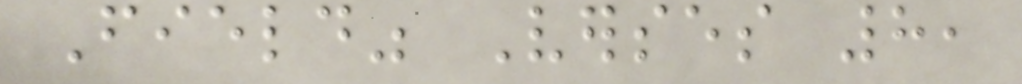Field" Verses 8,
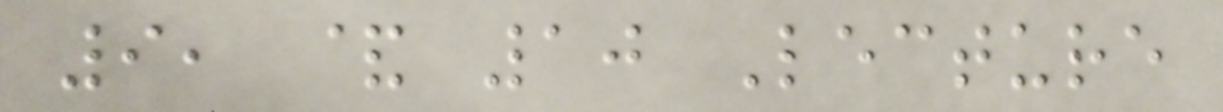9, & 10 Lecture
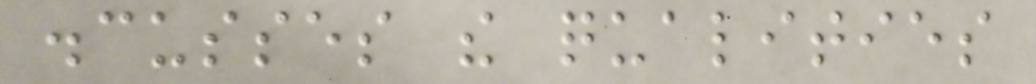discusses the qualities
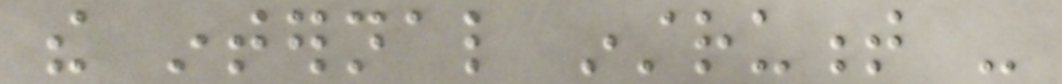the internal instrument -
